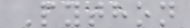Python
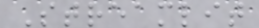Streamlit
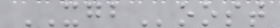XGBoost
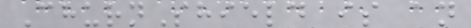ChurnShield is an
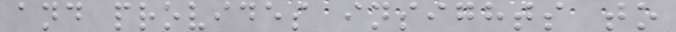and provides insights to
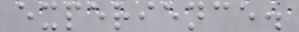experience.
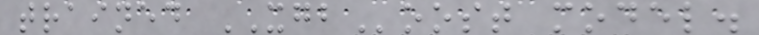trained XGBoost model.
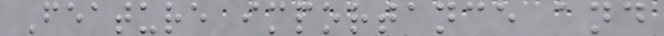Feature importance and
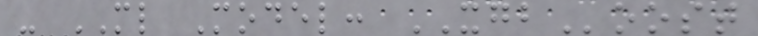- ML Model: XGBoost
